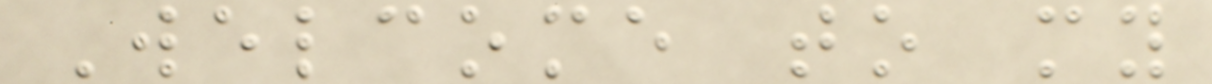Welcome to my
